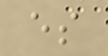es
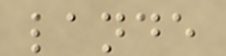lande
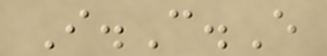I.C.E
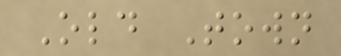Old Town
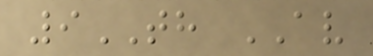9TH AV
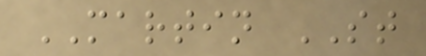MARTIN ST
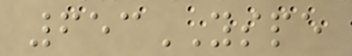653YSPE
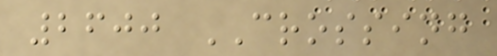2600 CROSSING
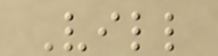Vill
